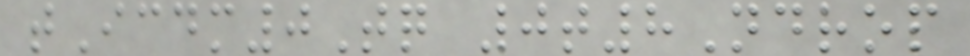tIcdm0Tq 0t8Ndrop
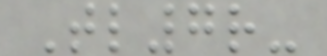Tl7r-
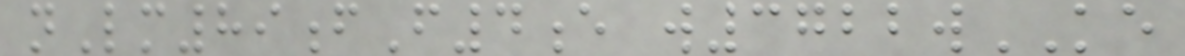nLm89fF4e w3722wKE
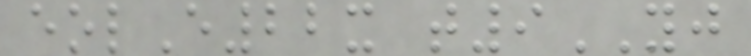eolE22x t9YJ
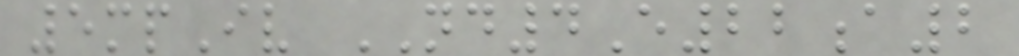5mpIv ND4E22a2
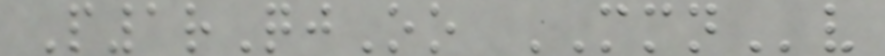P1rQjOo MMNv
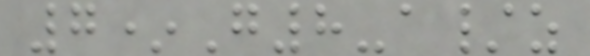7*G8-a/z
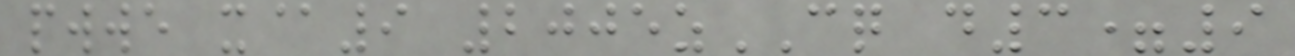pwwe x@9 2005zCQ d3=9
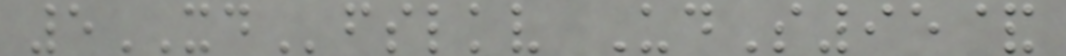5XDfslkv UdS95&
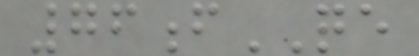76fQE
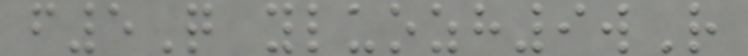f5Q yluozh9wR
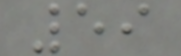59
